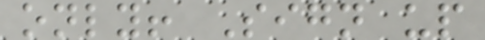only! Sign up
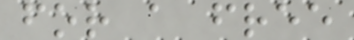for a free
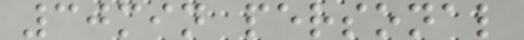30min personal
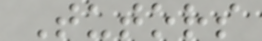Tutors
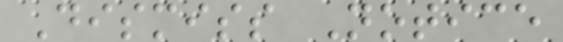Dismiss Notice
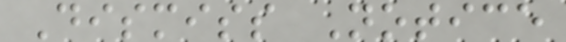Dismiss Notice
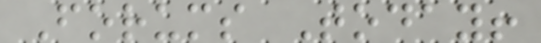Forums Today!
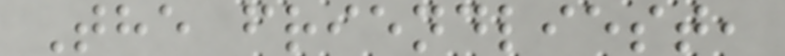The friendliest,
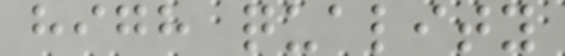high quality
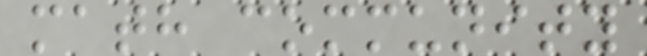math community
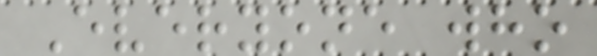Everyone who
